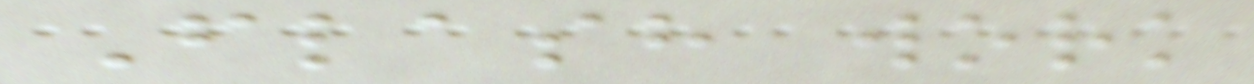Flash work
